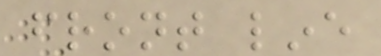front line
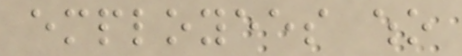employees who
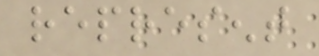represent
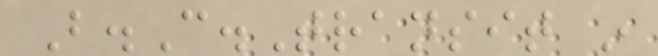B.C.Transit in
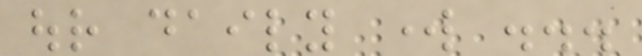our daily work ...
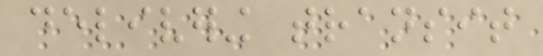delivering transit
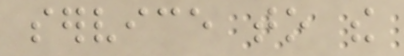service to the
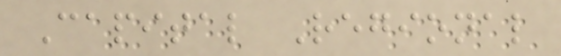Capital Regional
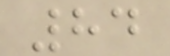84
